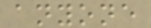anyone
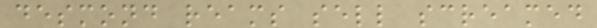desmond reams sell screamed
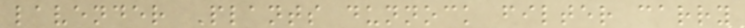lavender Plants dunnock filter carry
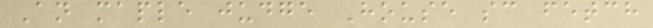An maple judge House sc fetch
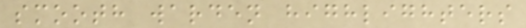smooth warden highlighters
